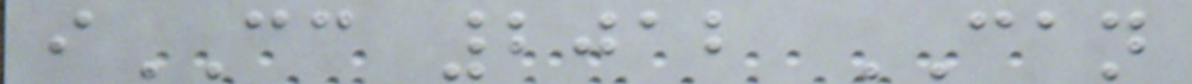iCC 2012 CAN
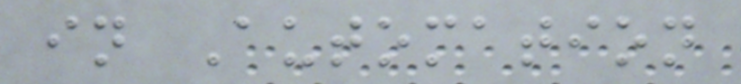in Automation
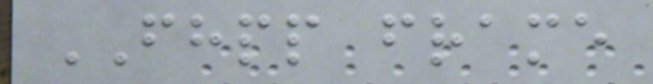FHPP frame
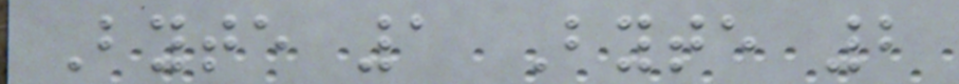Byte 1 Byte 2
